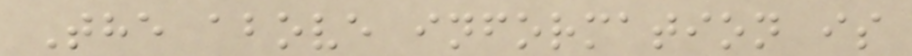The above information is
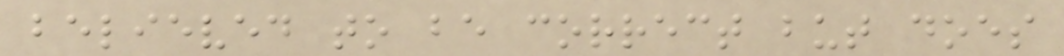believed to be correct but does
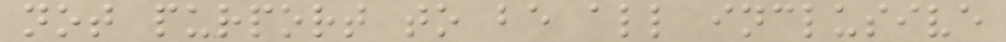not purport to be all inclusive
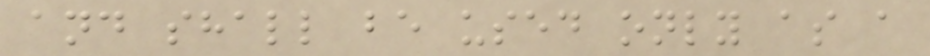and shall be used only as a
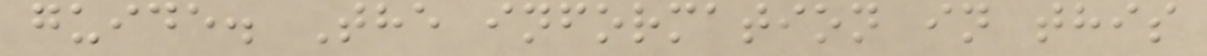guide. The information in this
